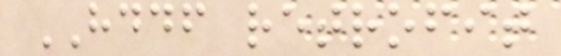HDDF retrofit
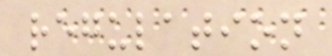regulation
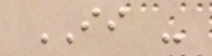II -
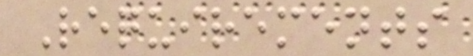Requirements
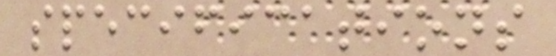specifications
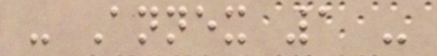- Annex 1 -
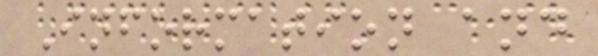Information and
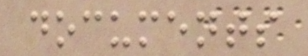documents
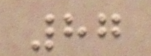87
